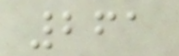261
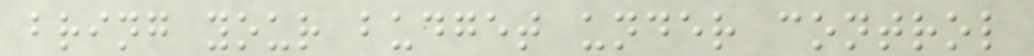bring your budget under control
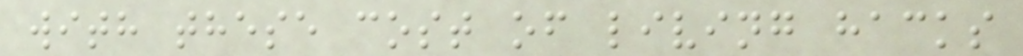with these cost of living hacks
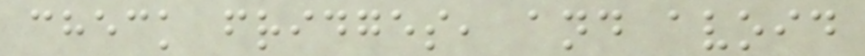check fridges, and avoid
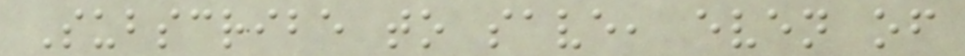Subscribe to save, even of
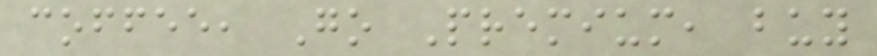coffee, Go Premium, buy
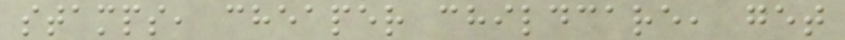stamps, cheaper childcare, get
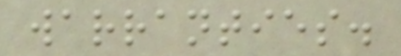warranties.
